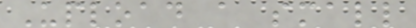Upload a small
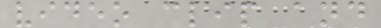video clip and
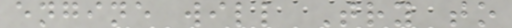engine will Try to
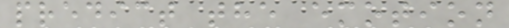predict the emotion
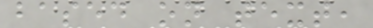based on text,
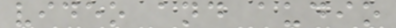video and audio
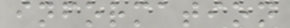information
